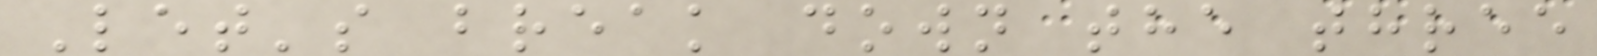Let's break down the three
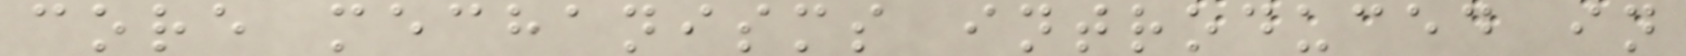core mechanisms introduced in
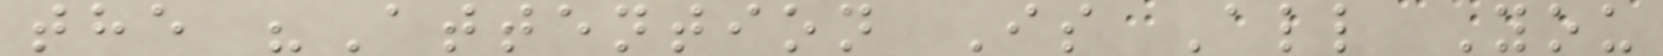the "Attention Is All You
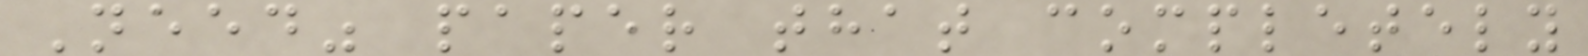Need" paper that completely
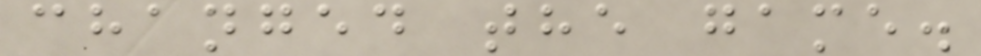changed the game.
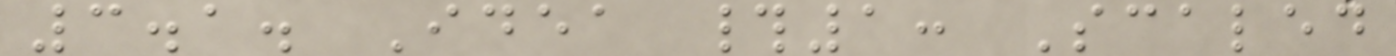3.1. Idea #1: Scaled
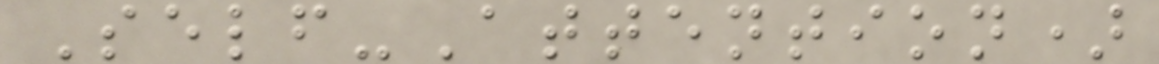Self-Attention)
